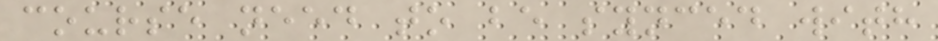course need to be synced with
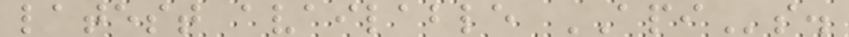latest available APIs.
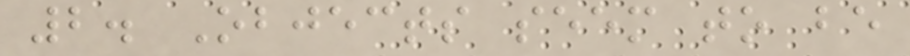2. Objects seem to be
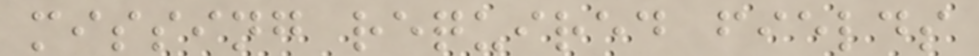missing required fields
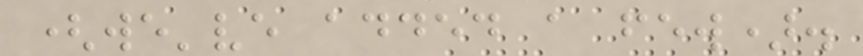(we've added a few).
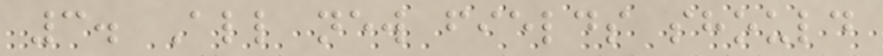3. All new fields should
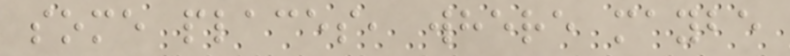some places, where maybe
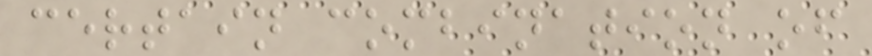certain combination of
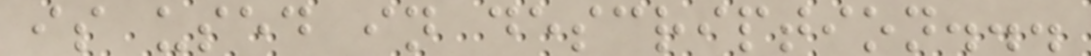is used in description...
